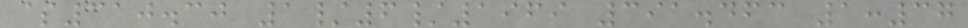$310.30 1/6/1969 391.463 1:37
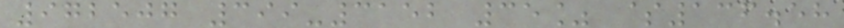972507 399-3152 35% $136.58
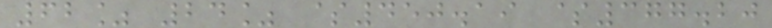62% 24% $450.19 $377.20
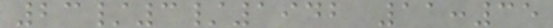23/3/1942 11:35
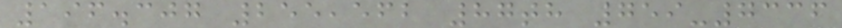196.307 255,562 87th 759-7336
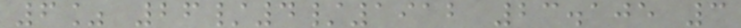6% 26/4/1912 23.105 3
